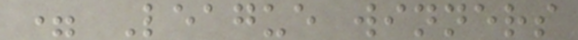= League winners
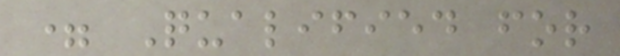= Qualified for
